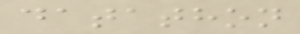datathon
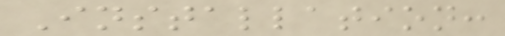Installation:
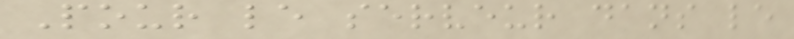Pour le serveur dans le
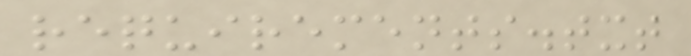requirements.txt
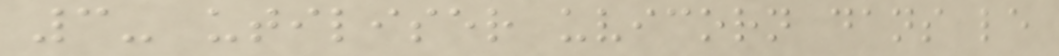3- utiliser uvicorn dans le
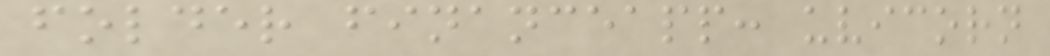folder financeapp: uvicorn
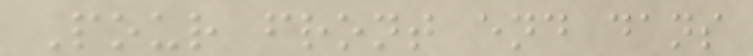Pour front end dans
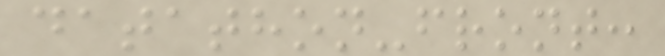datathon-front:
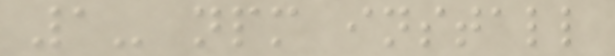1- npm install
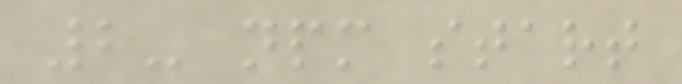2- npm start
